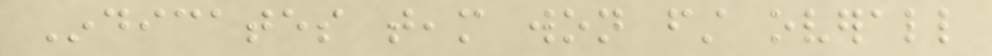Indicates team won first overall
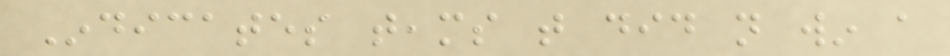Indicates teams that did not win a
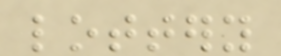lottery
